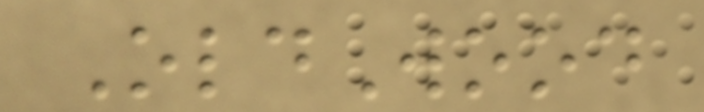OldWood
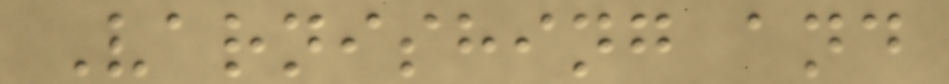Varnishing and
